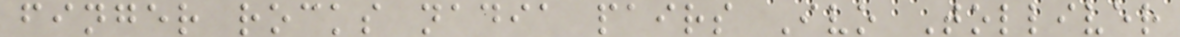finger rocks nadia pairs Ivo Tolliver
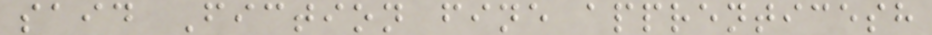said Fiction fine apprenticesh
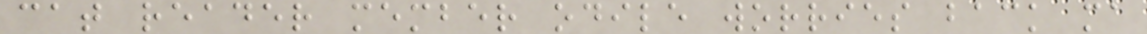cat reader member odile worries back ma
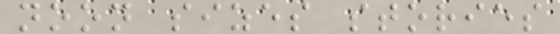noon sizes stories
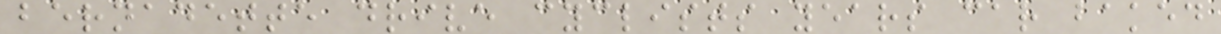bernadette drive cyclists years car baked
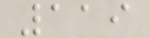119
